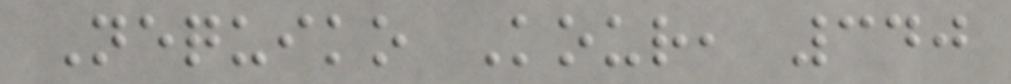Nequiko Kour, 340
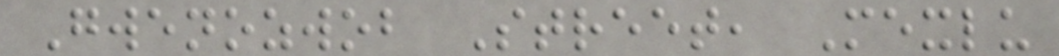Gwenozwob Street, Mexlu
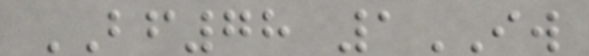BF78 1IW
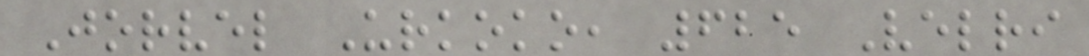Jorvel Urkoko, 625 Velri
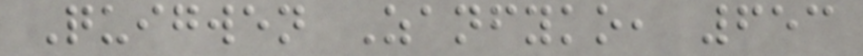Quigwen Zanfyko, 653
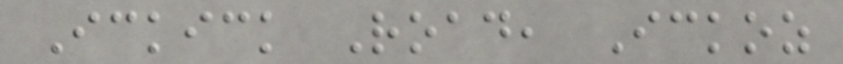Ickick Road, Ickoz
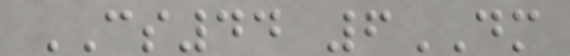CS44 6DM
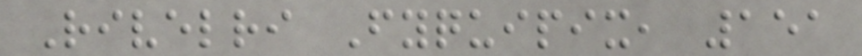Rivelri Fyquipix, 151
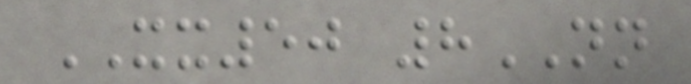XX50 8NN
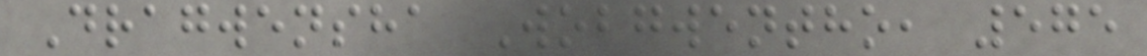Dragwensha Wobgwentho, 575
